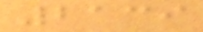2139
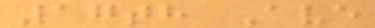17th Ave
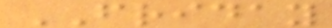FRIDAY
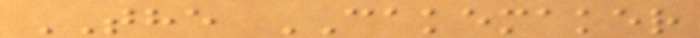THE CAKEMAKER
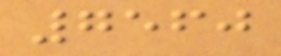7560
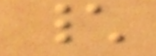\
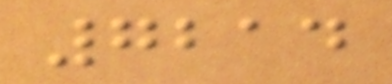7214
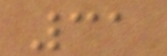31
